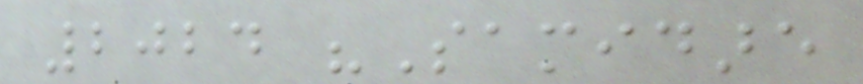2024 "Samidare
